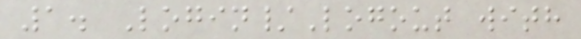1. Login/Logout with
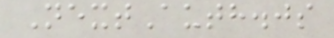NextAuth.js
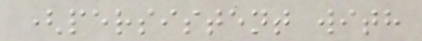(persistent with
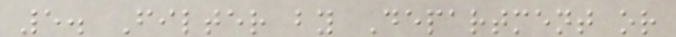5. Filter by Department or
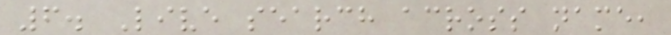6. Live search across name,
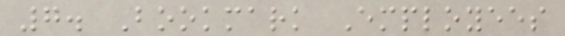7. Bookmark Employees
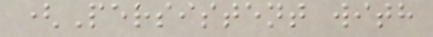(Persistent with
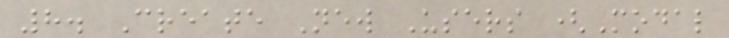8. Create New Users (Modal
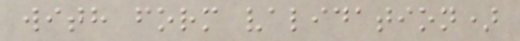with form validation)
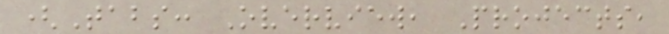(Tabs: Overview, Projects,
